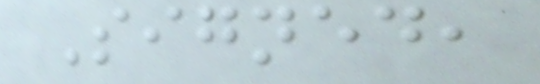Signed,
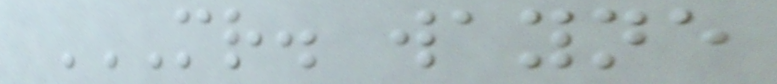MR. WAYNE
